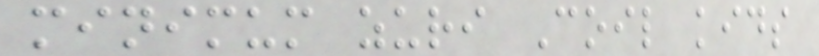minimum zuri Coil kids
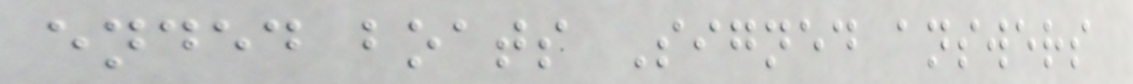ended boats Signed answers
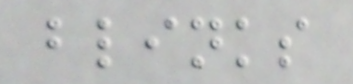blinks
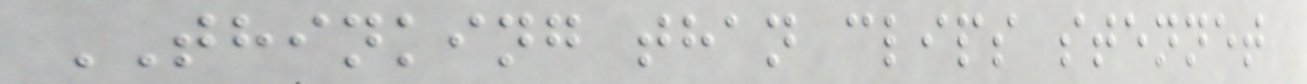THINKING than clips stennet
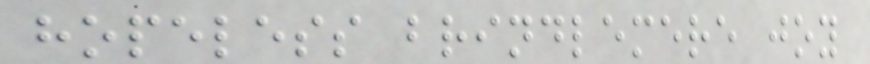hopeless brindlemere joy
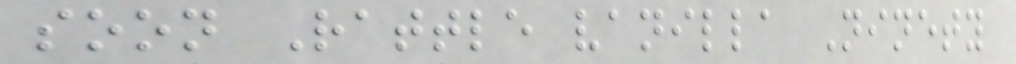soon Rattle vanilla Ninety
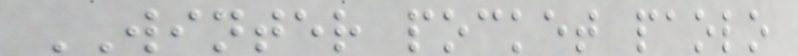WINTER pocket paolo
